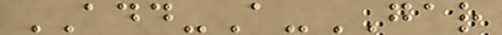ADD-A-GAR
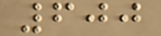600
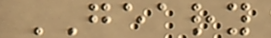GEARY
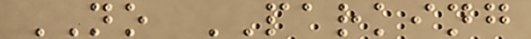NO PARKING
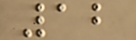12
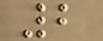2
